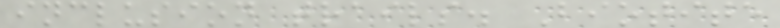inclusion trails. Biotite
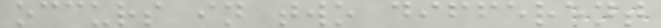occurs in two different
